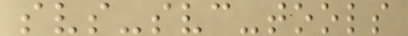svs-svc-tools
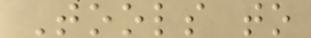Tools to
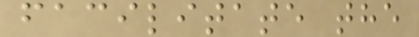facilitate the
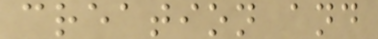creation and
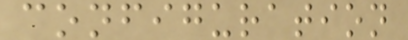configuration
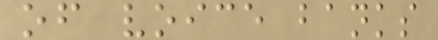of voice banks
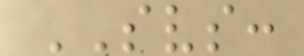SVS:
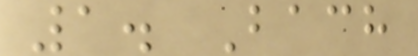1. Bach
